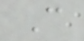C
